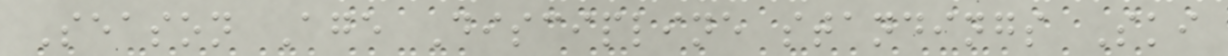Season Age Discipline standings Ski
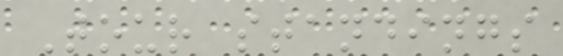Tour standings
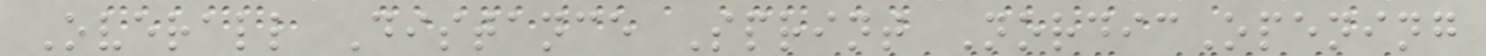Overall Distance Sprint NordicOpening
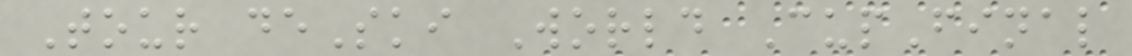Tour deSki World CupFinal
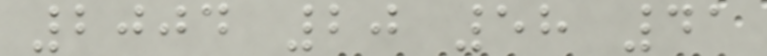2004 20 58 41
